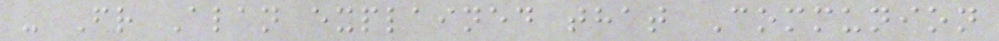- Fr Alan explained that Communion
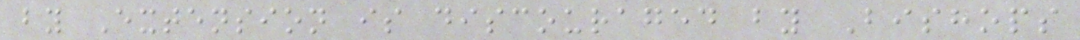by Extension is discouraged by Bishops
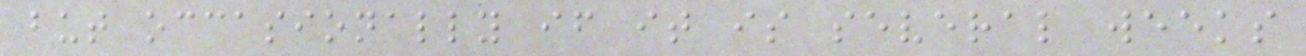but occasionally if it is several weeks
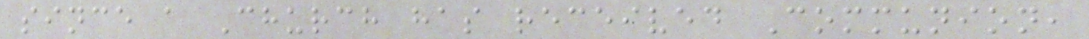since a Church has received Communion,
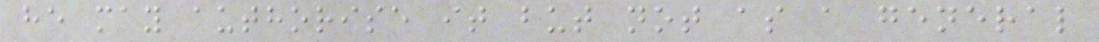he may authorise it but not as a general
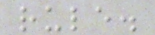rule.
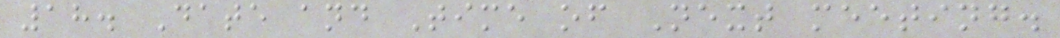18. Date and Time of Next meeting.
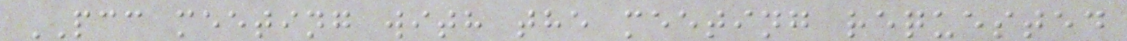PCC meeting with the meeting requested
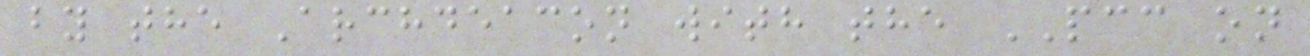by the Archdeacon with the PCC on
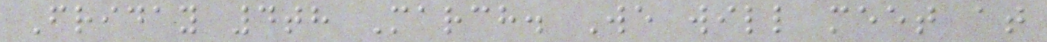Friday 4th March. We will meet at
